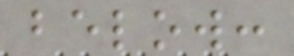below:
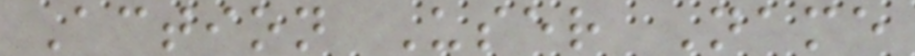Action User Name
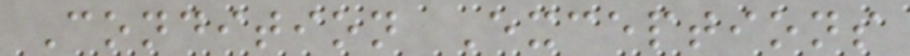Condition Exceptions
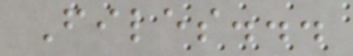Files...
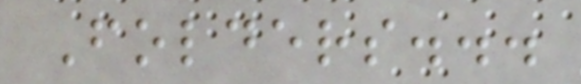Folders...
